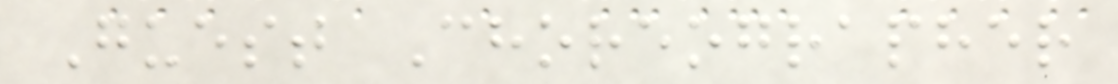Guest Choreographer
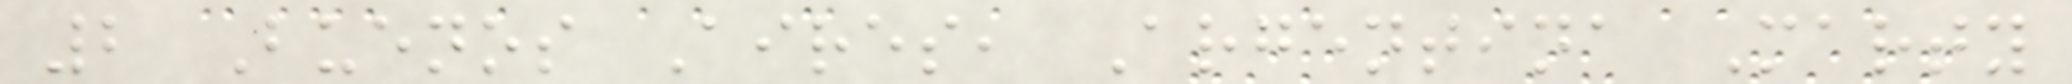2 Buenos Aires, Argentina Marty
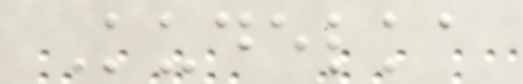Kudelka
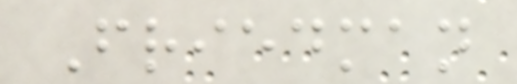Friedman
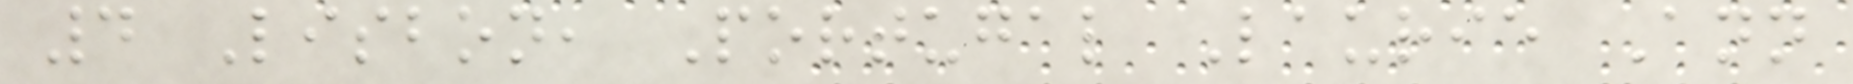4 Lisbon, Portugal Laurie Ann
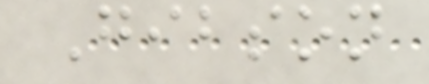Gibson
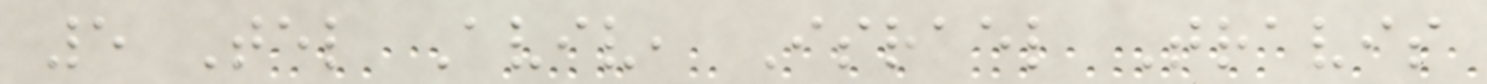5 Tel Aviv, Israel Travis
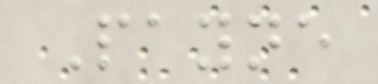Payne
